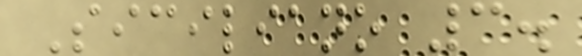Siciliano 3.
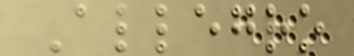Allegro
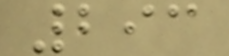293
